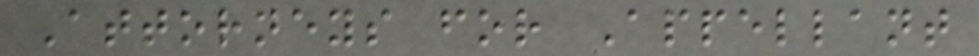Attorneys for Appellant
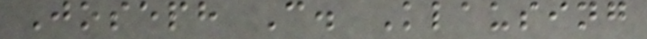Joseph C. Klausing
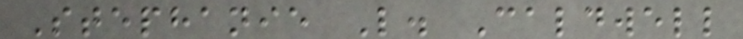Stephanie L. Caldwell
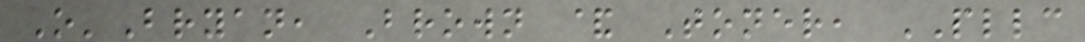O'Bryan, Brown & Toner, PLLC
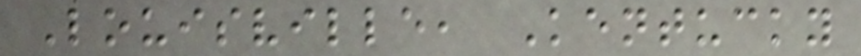Louisville, Kentucky
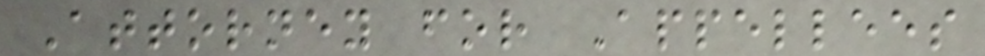Attorney for Appellees
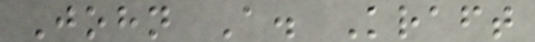John A. Kraft
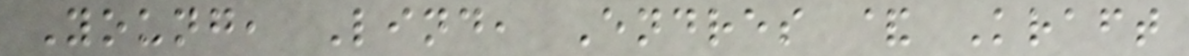Young, Lind, Endres & Kraft
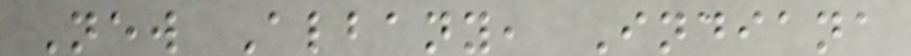New Albany, Indiana
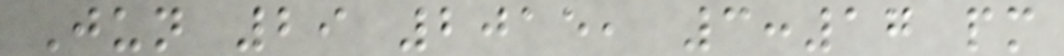Jun 29 2015, 3:17 pm
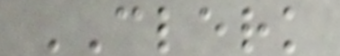CLERK
